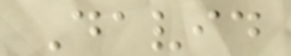David
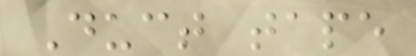Duct tape
